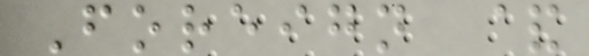Foreign &
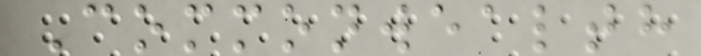Commonwealth
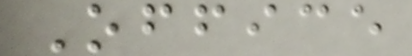Office
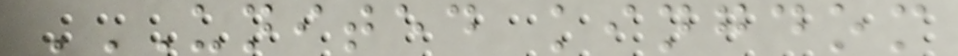UNITED KINGDOM
